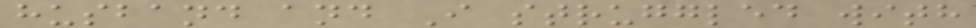husband and I struggled with
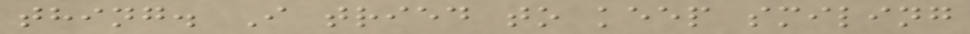thing. I tried to keep smiling
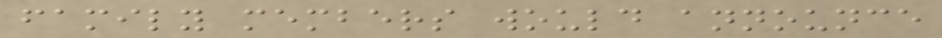family members would announce
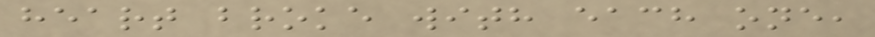heart broke with each one,
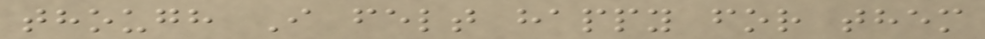though I felt happy for them
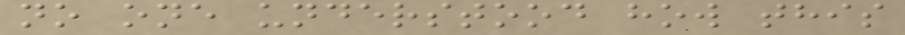no one understood how this
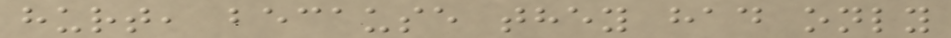hurt, because they had only
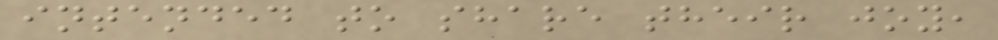intended to share their joy,
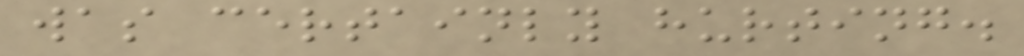was certainly hurting.
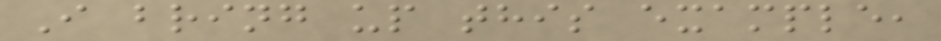I bring up this example,
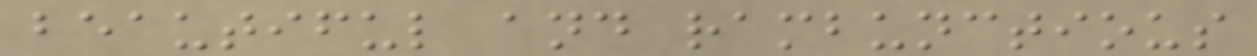beautiful and rambunctious
